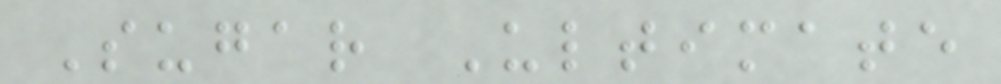Sugar Ultimate
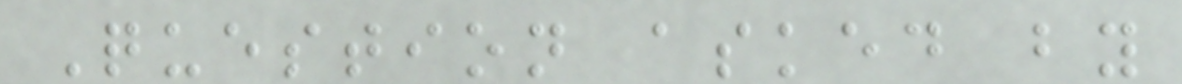Question asked by
